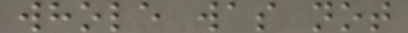whole was not
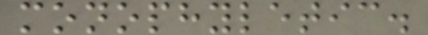monophyletic.
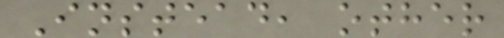Instead, other
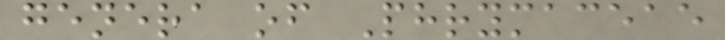genera of Phrymaceae
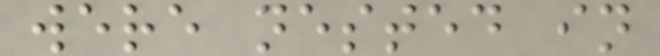were nested in
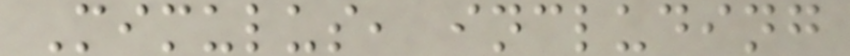Mimulus, including
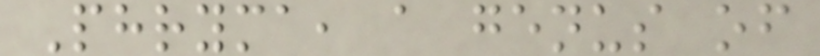Phryma, a genus of
